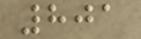801
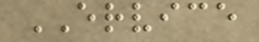ERVICE
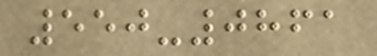550-0861
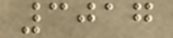3017
